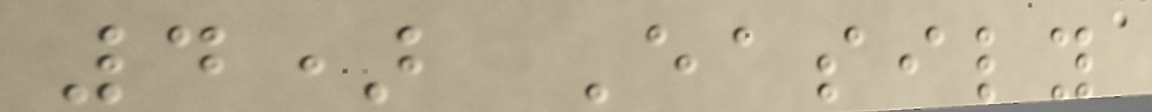4) Easily
